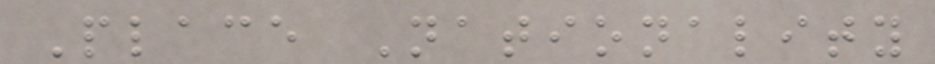Place Nationality
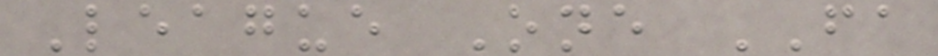League One FA
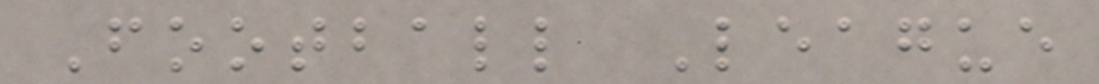Football League
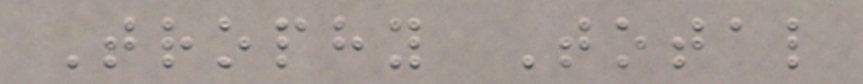Trophy Total
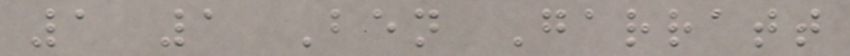1 1 Ben Garratt
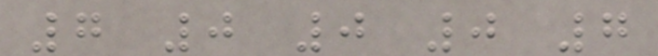7 0 0 0 7
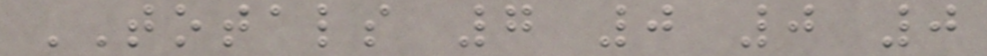TOTALS 7 0 0 0
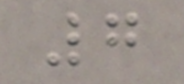7
